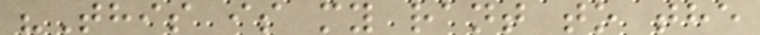"This is my rant to the
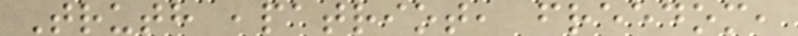Truth ,patriot, freedom,
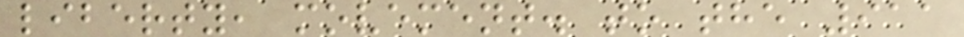liberty, movement. to the 911
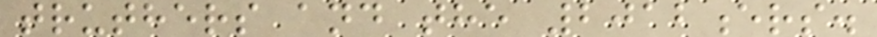truthers and the 2012ers.
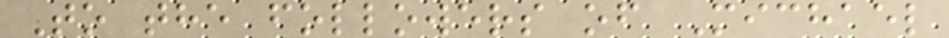To the followers of Michael
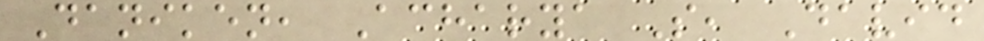Daniken, Acharya S, David
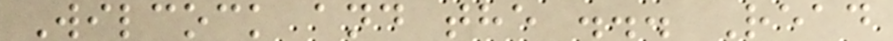Wilcock and the ... Read
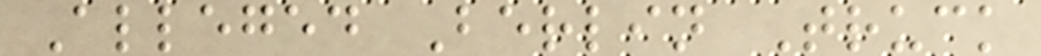Alleged Berlin Truck
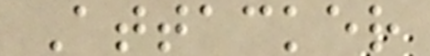Attacker
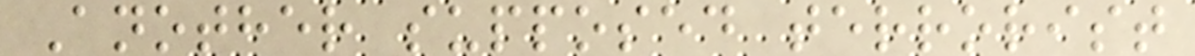Another supposed terrorist
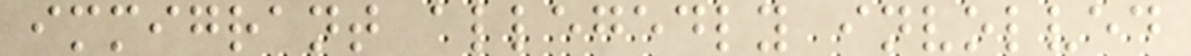immigrant allegedly involved
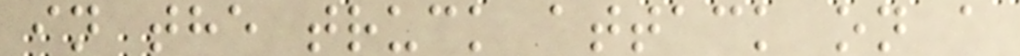in the truck attack on a
